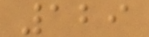129
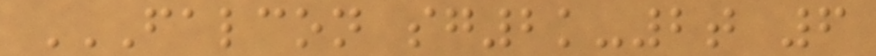FALCON SG2K-2T 6
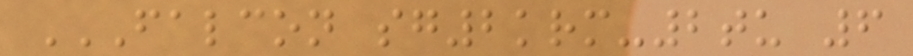FALCON SG2KRM-2TU 6
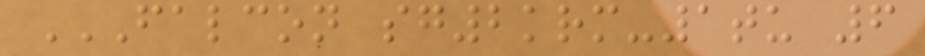FALCON SG2KRM-1TU 6
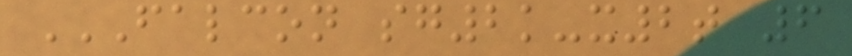FALCON SG2K-X2T 6
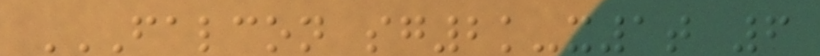FALCON SG2K-X1T 6
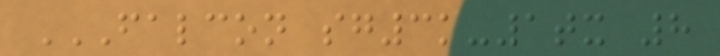FALCON SG3K-1TX 8
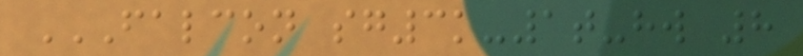FALCON SG3K-1T-HW 8
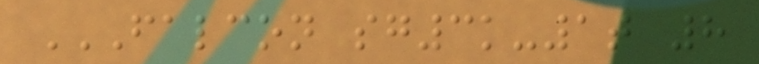FALCON SG3K-1T 8
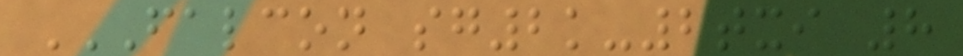FALCON SG2K-2TXI 8
